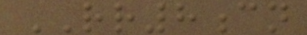RR8cn
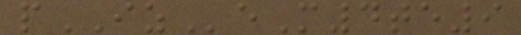pIZeM4te9
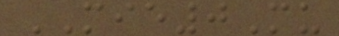MIE0Mu
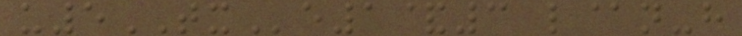u5TXe1&3 l@n-h
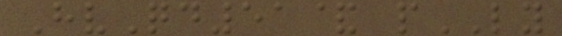HvQd51& pLY
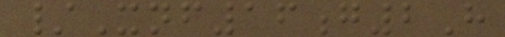/Xnf16g2H
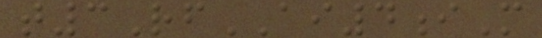t3RfAI4iM
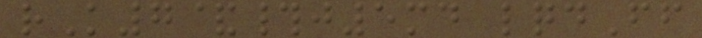rK7&#j5md lqdFf
